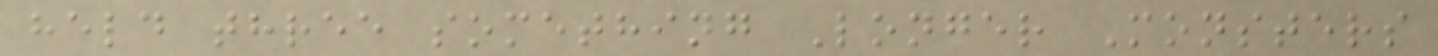held three something Longer Monsters
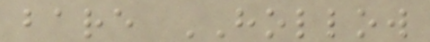bare HOLLOW
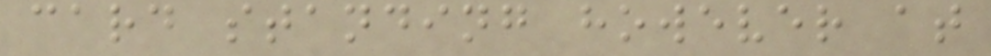card standing however at
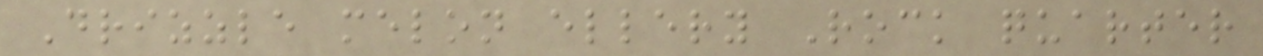Drizzle melon ellery Rock quarter
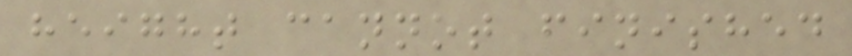height cannot finished
